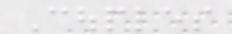Couples
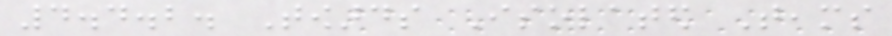4.4.2. Towards Isolated Teams
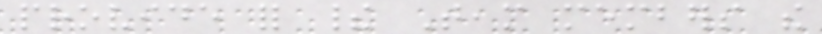provide for their Team members the
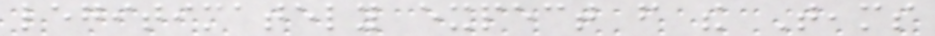legitimately expect from the Teams
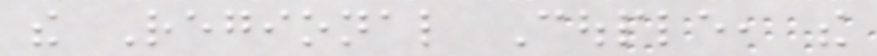the Regional Couple, the
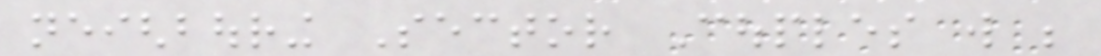neighbouring Sector Couples will be
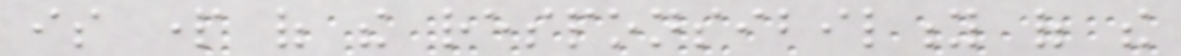is part of the responsibility of the
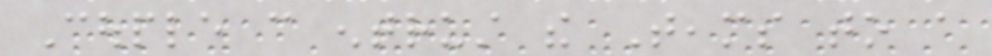Couple can entrust the Teams to a
